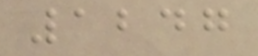1247
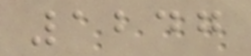1247
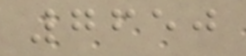7650
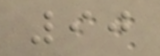90
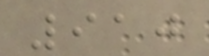910
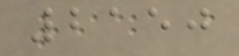2150
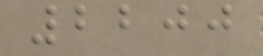2200
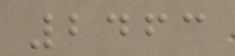2463
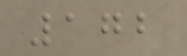172
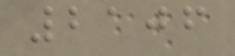2106
